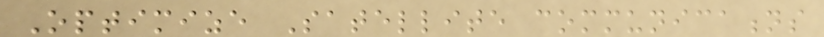Optimize Satellite communications
